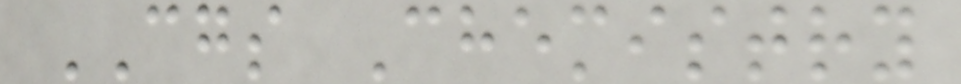CGS Chemistry
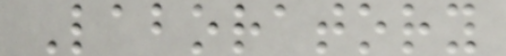Laboratory
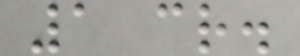1 cr.
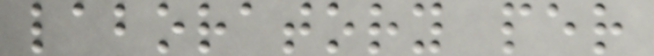laboratory per
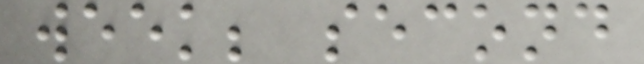week; second
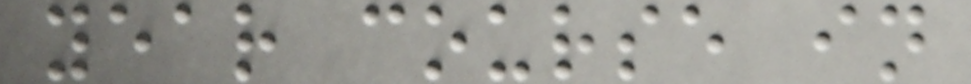year course in
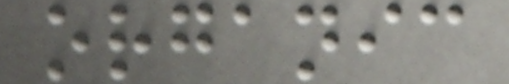organic
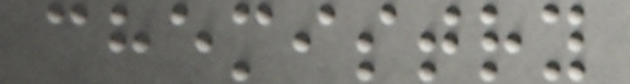chemistry
